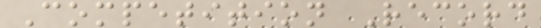Competition Record
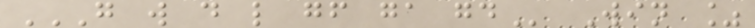G W D L GF GA GD Win %
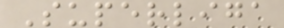Superliga
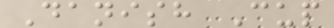Danish Cup
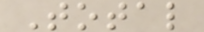Total
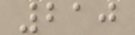210
